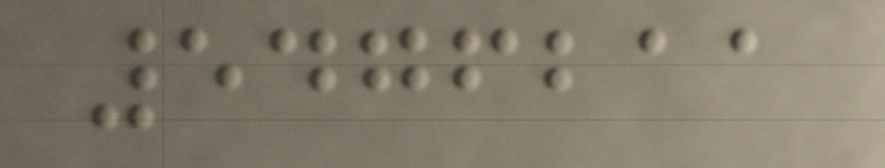5476211
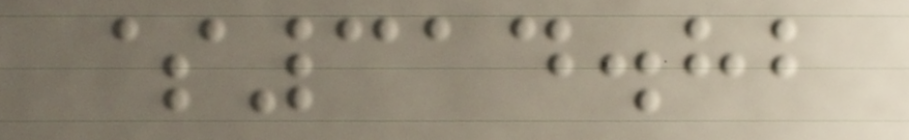$314.82
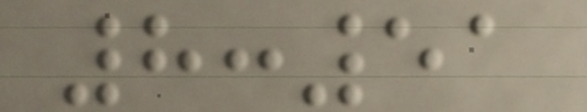8:51
